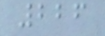226
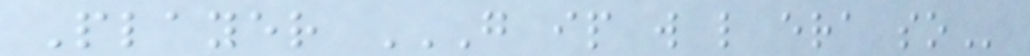Player G IP W L ERA SO
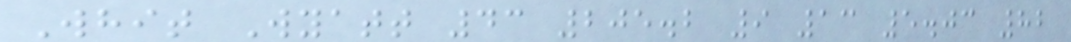Whit Wyatt 43 205.2 9 13 5.03 82
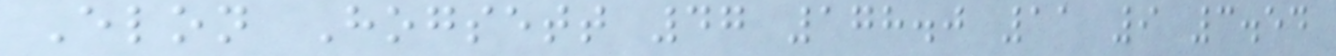Elon Hogsett 47 178.0 11 9 3.54
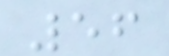56
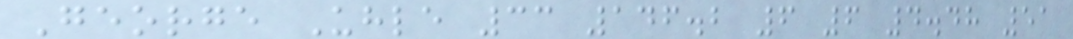George Uhle 33 146.2 6 6 4.48 51
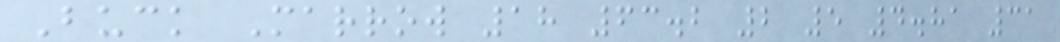Buck Marrow 18 63.2 2 5 4.81 31
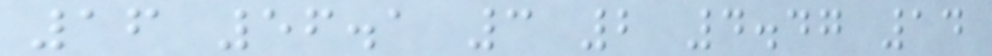16 56.1 3 2 4.47 14
